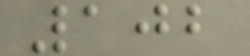102
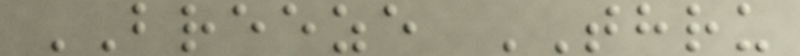BREEZE THRU
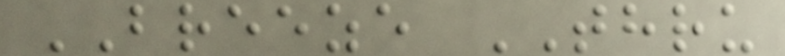BREEZE THRU
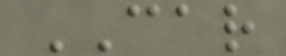CAR
